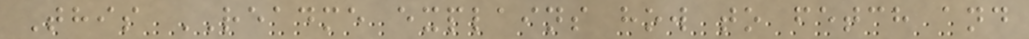This README explains how to fetch and
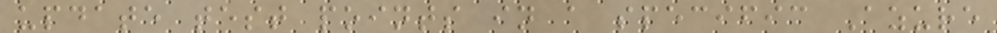update test points in a specific Azure
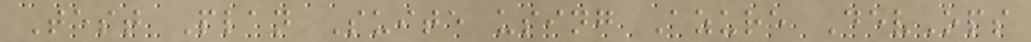Test Plan Suite using Azure DevOps
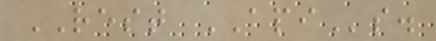REST APIs.
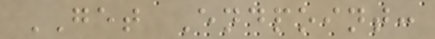GET Endpoint:
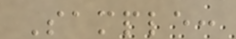Sample:
